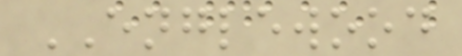ENGLEWOOD
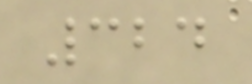324
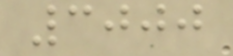3000
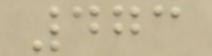473
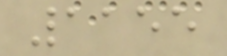1155
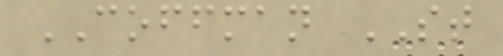COFFMAN ST
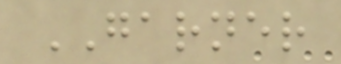GARNER
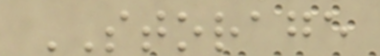STORAGE
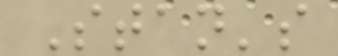Stan's
